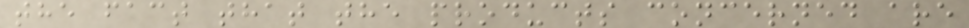the fact that the products concerned are
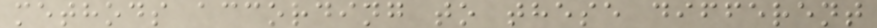methods according to these different
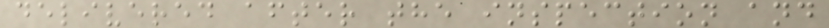delivered after the inspection and
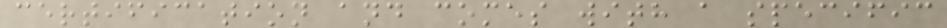certification and comes with a specific
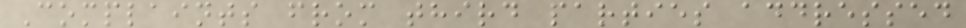Complaints from third parties addressed
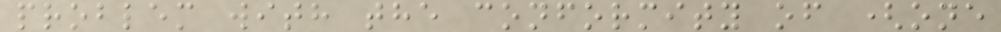problem with the conformity of (one
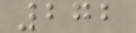272
